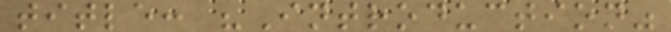title: "Introduction"
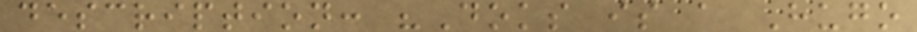description: "Doks is a Hugo
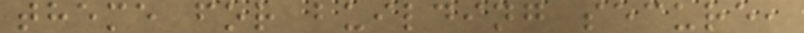theme for building secure,
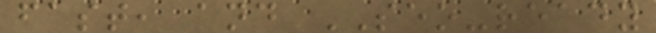fast, and SEO-ready
